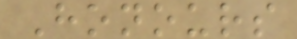Honours
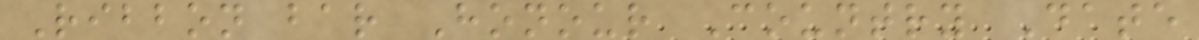Ribbon bar Honour Country Date
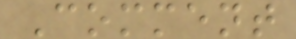Comment
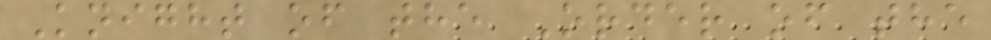Knight of the Order of the
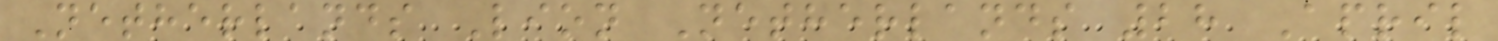Netherlands Lion Netherlands 28 April
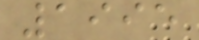1995
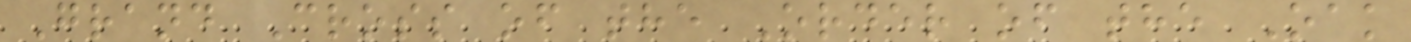Grand Cross of the Order of the Oak
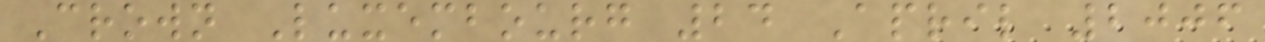Crown Luxembourg 24 April 2006
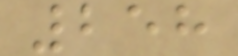258
